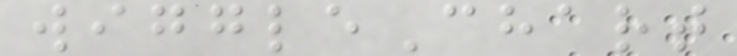wiggleChart
